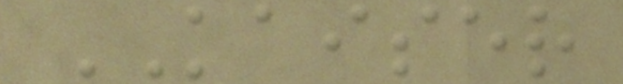KAISER
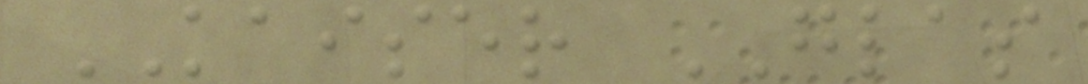KAISER GLAS
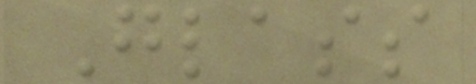Glass
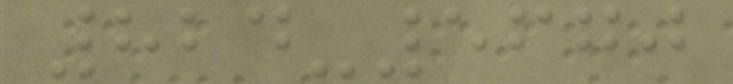824-5670
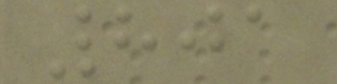801
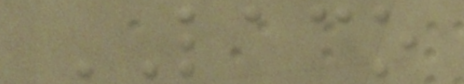LACO
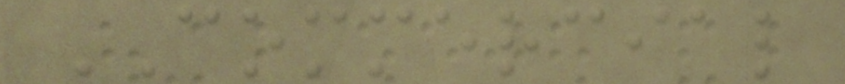COMMERCIAL
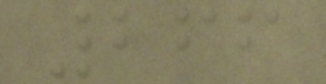266
